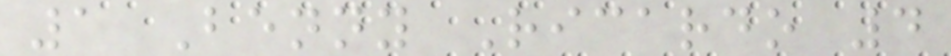1 Benny Ricardo 4
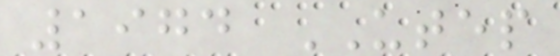1974 UTEP
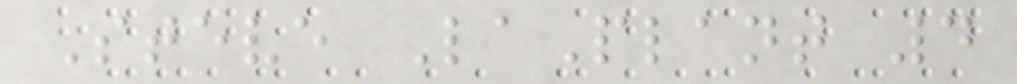Steve LaPlant 4
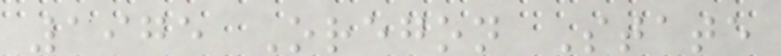1975 Oregon State
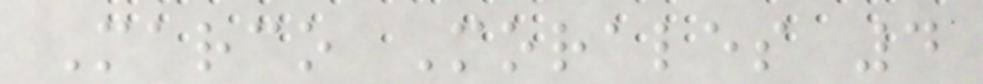Marco Morales 4
